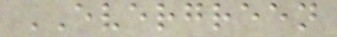EVERGREEN
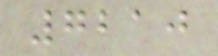7210
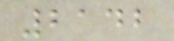2142
